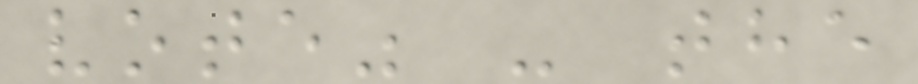vote" - the
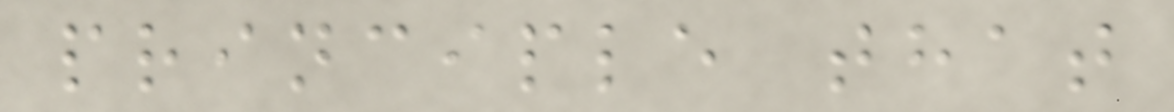principle that
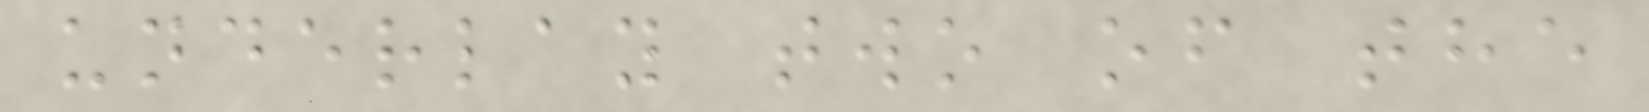underlay two of the
